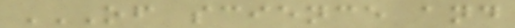OF SCIENCE AND
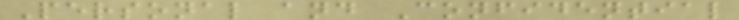Personal and Confidential
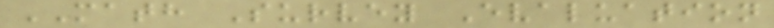MATH Survey Evaluation
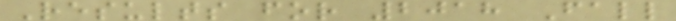Results for 2018 Fall
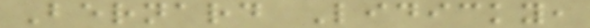Bernard Lidicky,
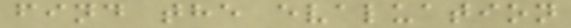find the evaluation
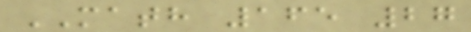MATH 165 27
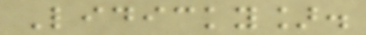Lidicky].
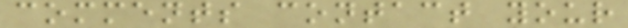comments contact your
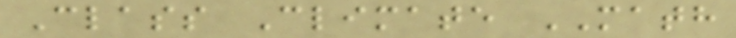Class Climate MATH
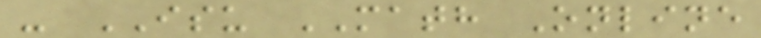- ISU MATH Online
